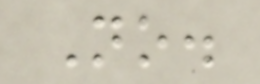No.
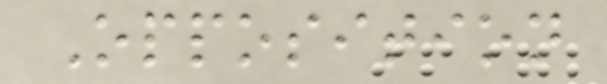Opposition
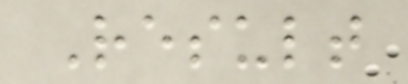Result
